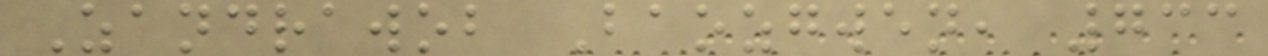Zandrawob Baozgwen, 733
